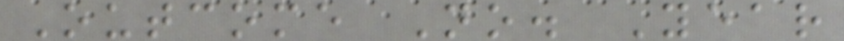Outcome No. Year
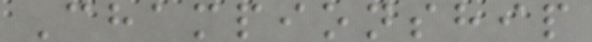Championship
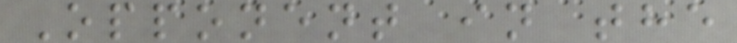Opponent in the
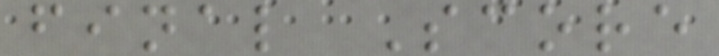final Score
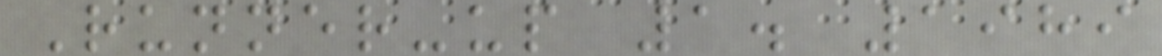Runner-up 1. 1989
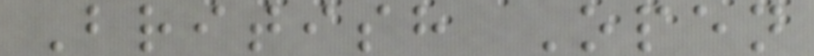British Open
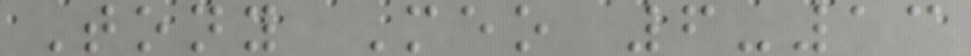Tony Meo 6-13
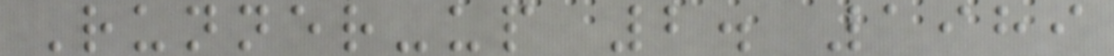Runner-up 2. 1989
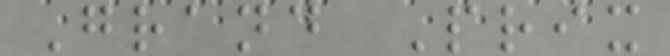Grand Prix
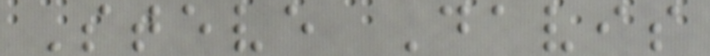Steve Davis
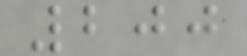200
